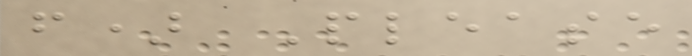f) Please
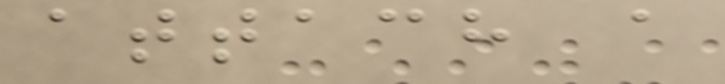attach a
